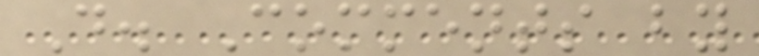D. Comments by
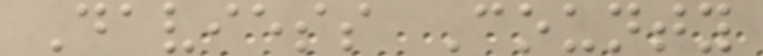Daviess County
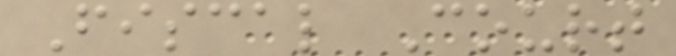Fiscal Court
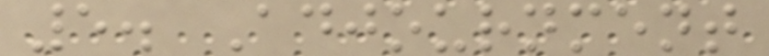5. Adjournment
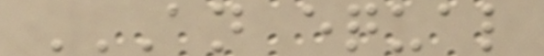AN EQUAL
